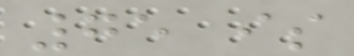75 is
